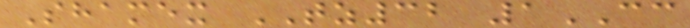Shamex TZ32 1CC
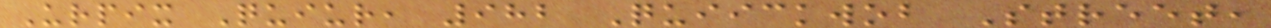Urpix Quiur, 982 Quiickwob Street,
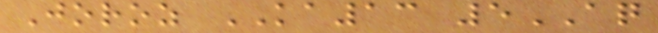Joroz KA13 5AQ
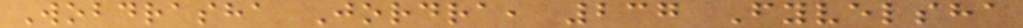Wobdrasha Jordra, 237 Fyvelsha
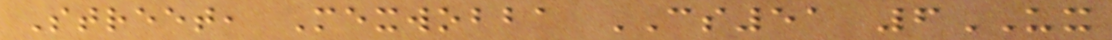Street, Mexwobba CS51 6UX
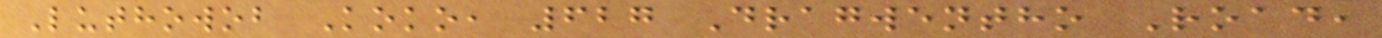Luthowob Koko, 627 Dragwentho Road,
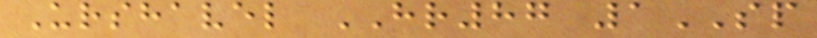Urshavel HR87 1SP
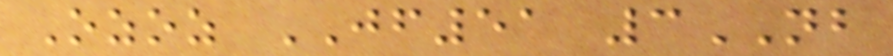Ozoz JF51 3NB
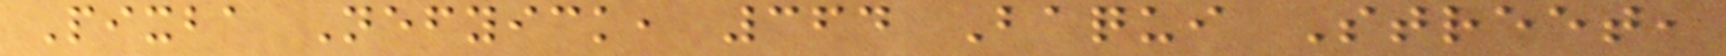Pixba Nefyick, 364 Baqui Street,
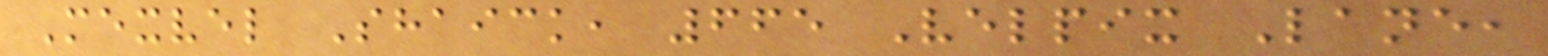Mexvel Shaick, 665 Velpix Lane,
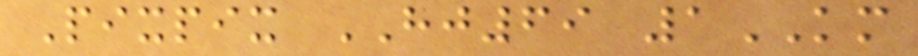Pixpix HJ69 1KM
